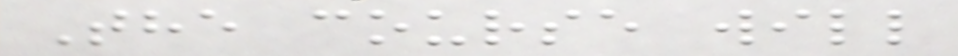The course will
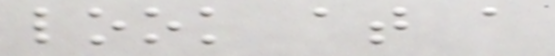look at a
